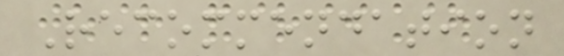Recommendation
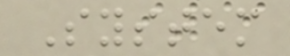System
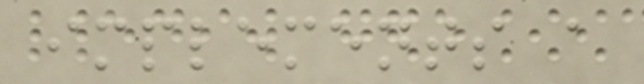implements a
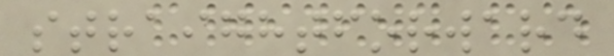straightforward
